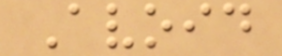Avoid
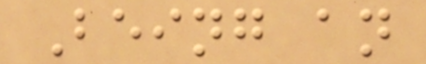Being an
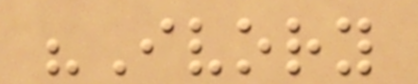"Ivory
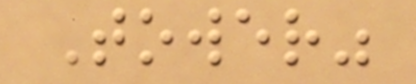Tower"
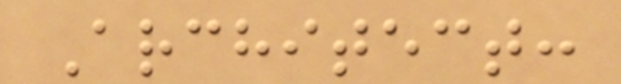Architect:
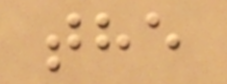the
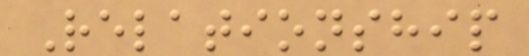Relationship
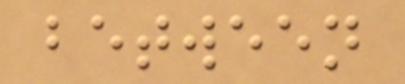between
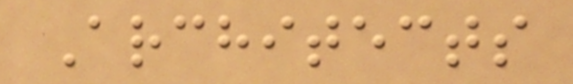Architects
